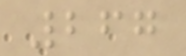267
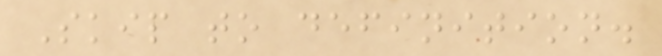Skip to definition.
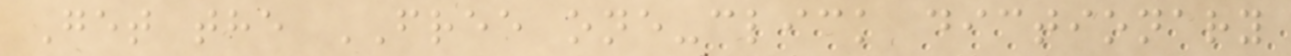Get the FREE one-click dictionary
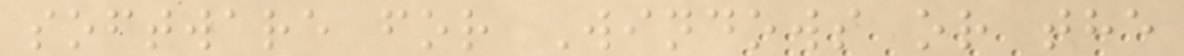software for Windows or the
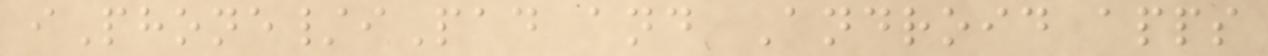iPhone/iPad and Android apps
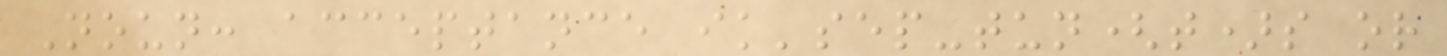Noun: acceptance ik'sep-tun(t)s or
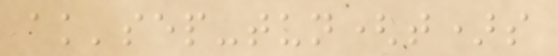ak'sep-tun(t)s
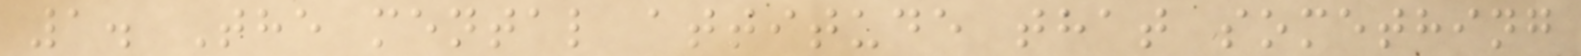1. The mental attitude that something
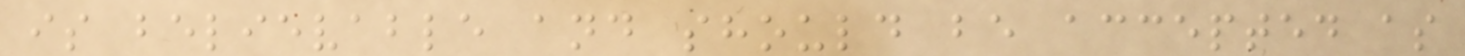is believable and should be accepted as
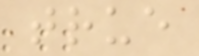true
